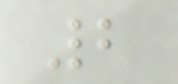2
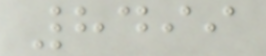8499
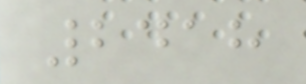2418
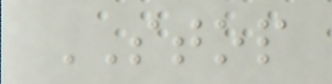STOP
